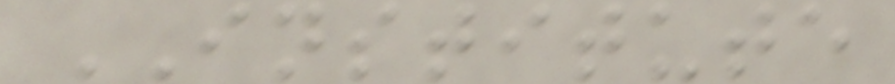INSTITUTE
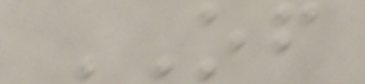OF
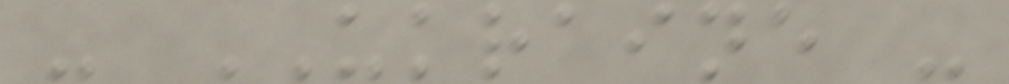- UKRAINE -
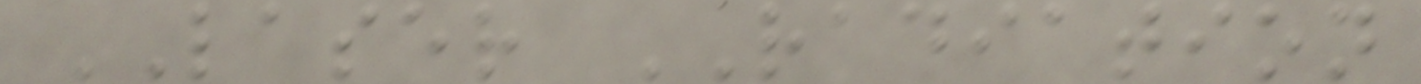LASER RADIATION
